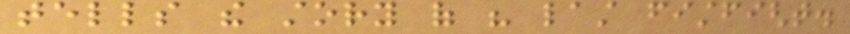tells the story of his last fistfight.
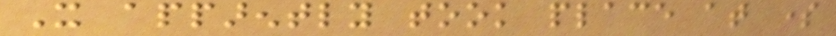It apparently took place at some
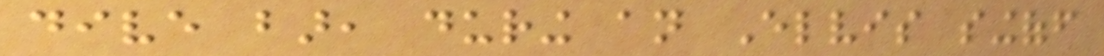dive bar, during an Elvis singoff
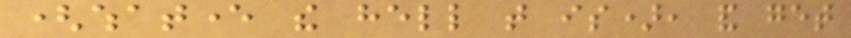(whatever the hell that is), and get
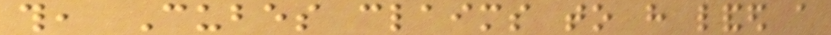this, Cubes claims to have landed a
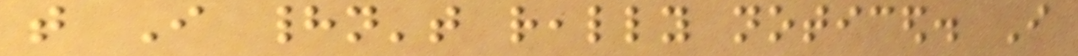that I hadn't really noticed. I
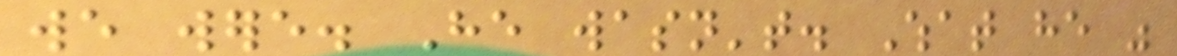we were. He wasn't. What he was
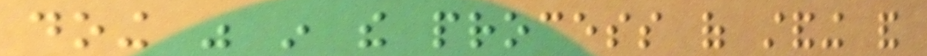doing was in the process of standing and
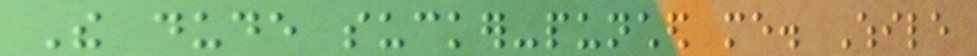The dude sucker-punched me. While
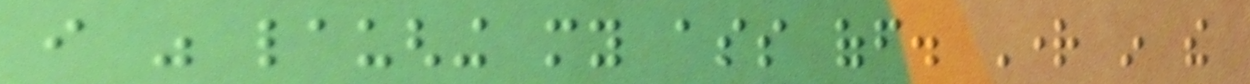i was laughing my ass off. Right in the
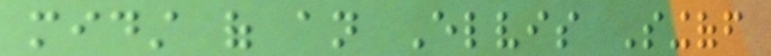midst of an Elvis Singoff
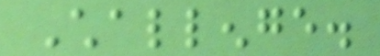Challenge.
